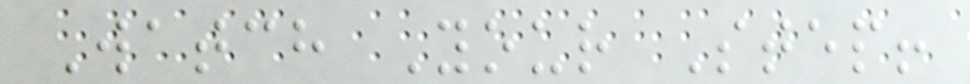Watch Your Step!
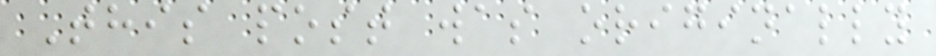This post was originally
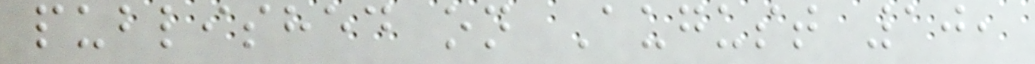published on August 10,
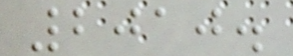2010.
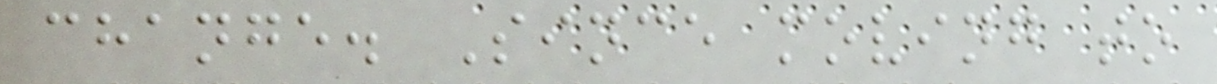change. Since moving to
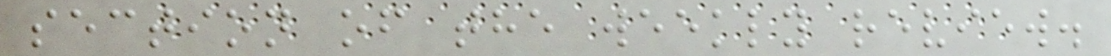section of the weekly review.
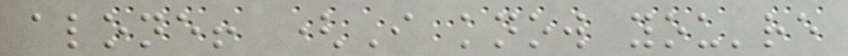alone! (I know you're
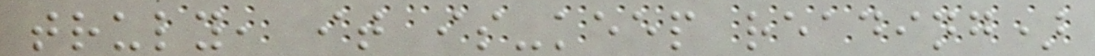truly, it is-keep reading)
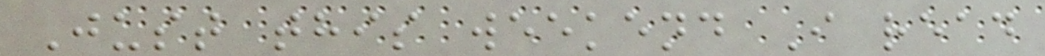Just this weekend I read
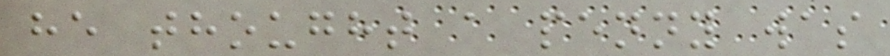he thought a penny was
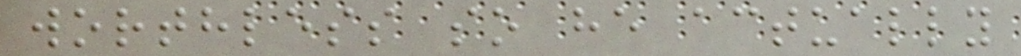worthless so he actually
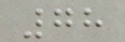78
